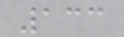133
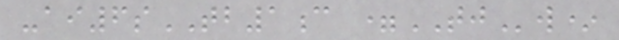-ai6sTB1c =TJw*
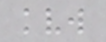kvw
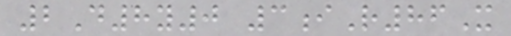2D8y0 3iR86X
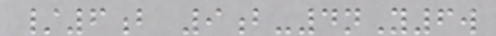/6b 9b-4nY6w
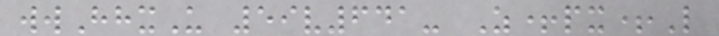wwHhxU 59v641- Z+px+L
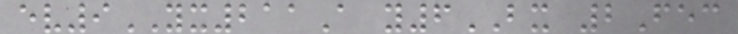ev9YX211A y6BX 2Fec
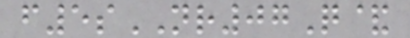f5sNR07Q&
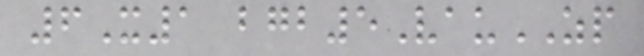6X1 bgb5VauZP
